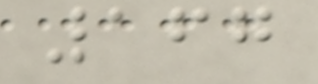167
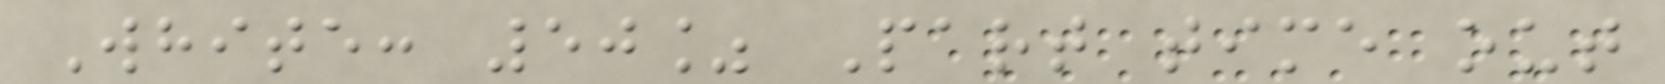White: 50% Part time out
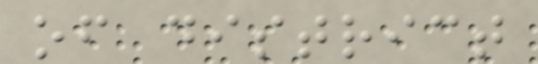of district
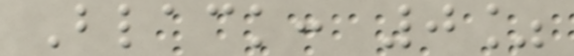Black: 0%
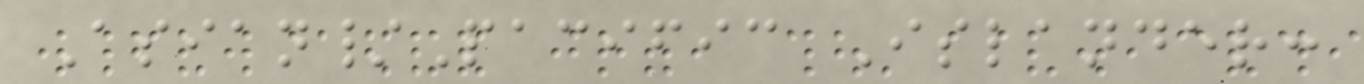Asian/Pacific Islander:
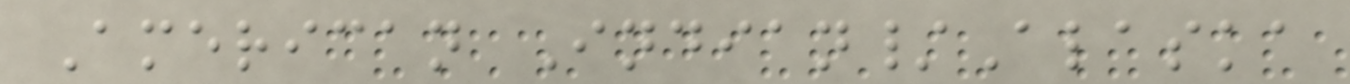American Indian/Alaska
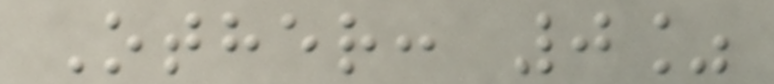Other: 0%
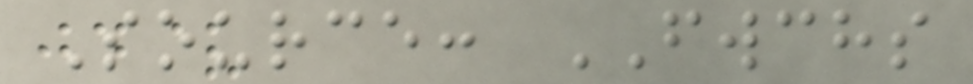Source: FWCHS
